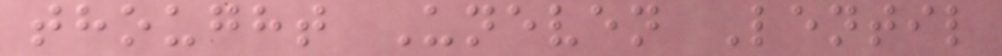thought Uneven Lentil
